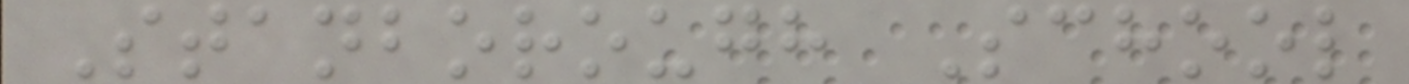Stanborough School
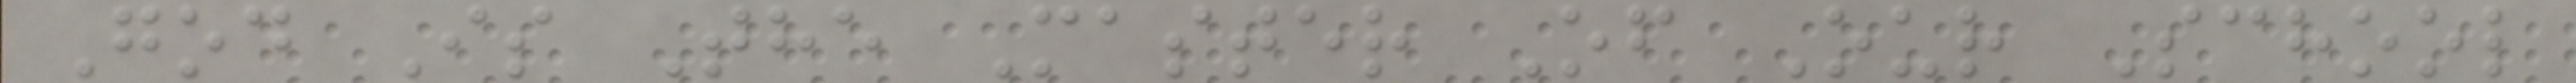God Is The Master Of Our School
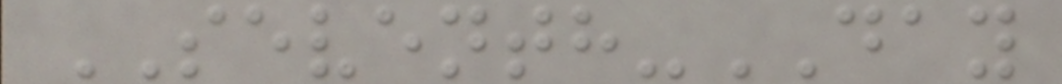SEVENTH-DAY
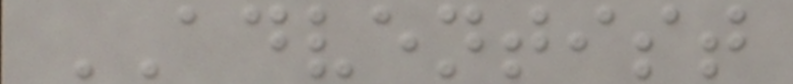ADVENTIST
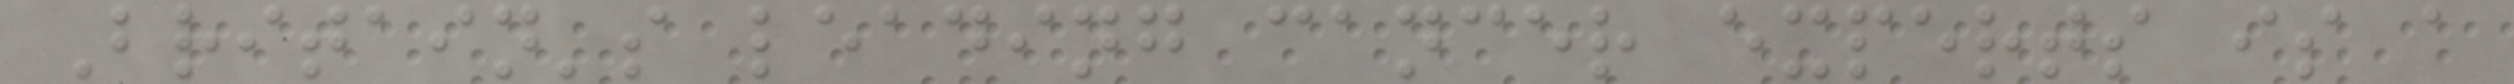Britain's leading cancer experts is a
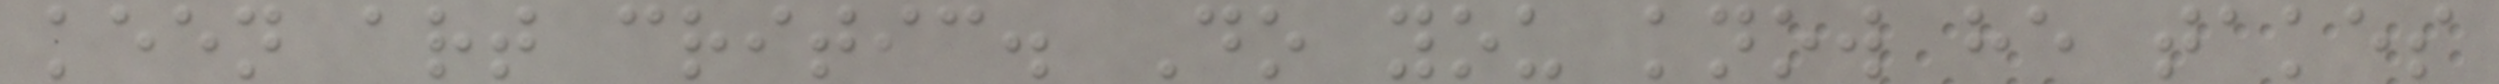keen art critic. Do you know he takes
